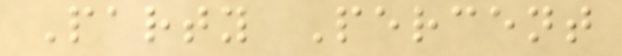Party Percent
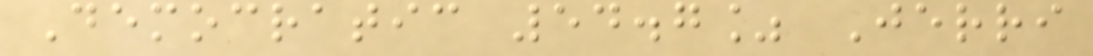Democratic 54.7% Jerri
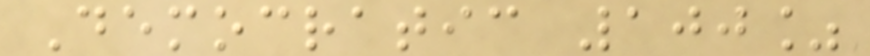Democratic 100%
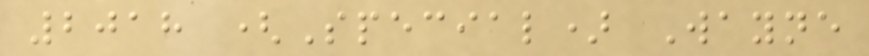2018 (Special) Wayne
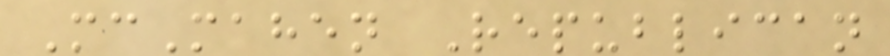McMahen Republican
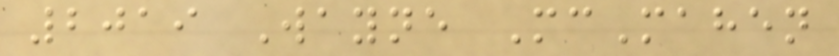2019 Wayne McMahen
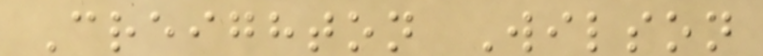Creighton Wilson
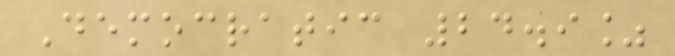Democratic 24.9%
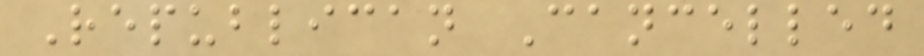Republican Cancelled
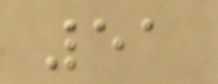51
